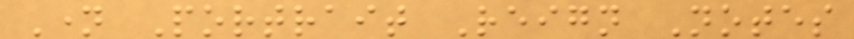Name Portrait Reign Notes
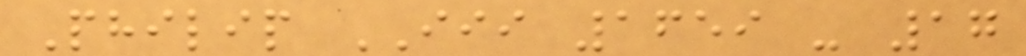Philip III 1659 - 17
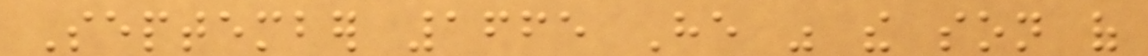September 1665 He was the son of
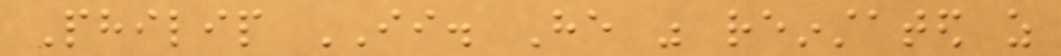Philip II. He was reinstated as
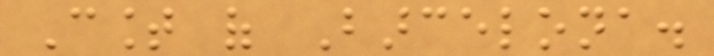Count of Barcelona.
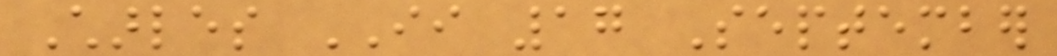Charles II 17 September
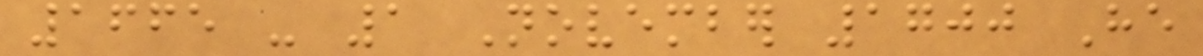1665 - 1 November 1700 He
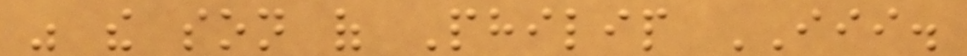was the son of Philip III.
